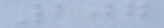207
